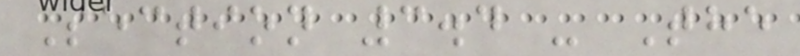Section 3.4 - The
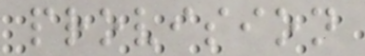provision
